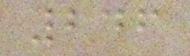246
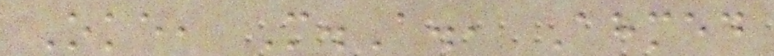Oke, M.A., Ahmed
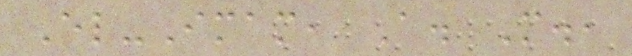El-Imam, A. M.,
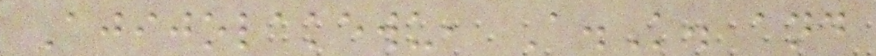Ajijolakewu, A.K. and
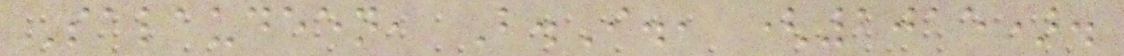Salaudeen, B.I., (2015).
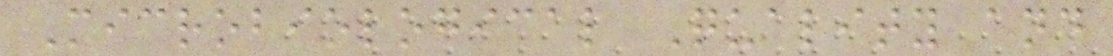Microbiological Quality and
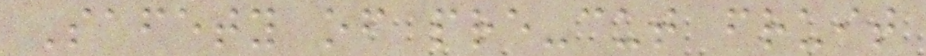Safety of pre-cut fruit
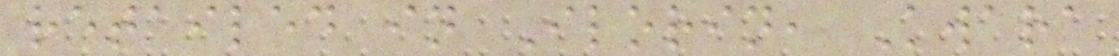retailed in Ilorin, Kwara
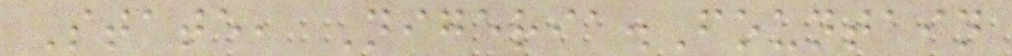State, Nigeria.Fountain
